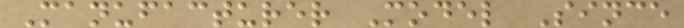Manufacturer Model Since
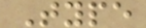Type
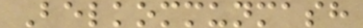Belkommunmash
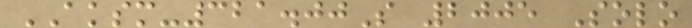AKSM-321.00S 2005 Solo
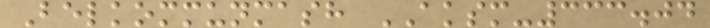Belkommunmash AKSM-333.04
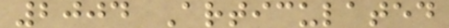2004 Articulated
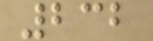232
